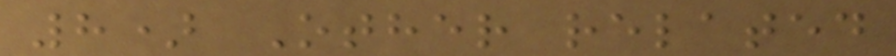8) Other related
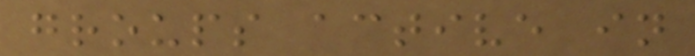groups active in
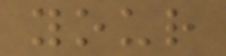your
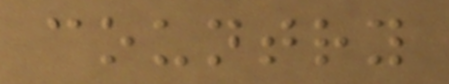country
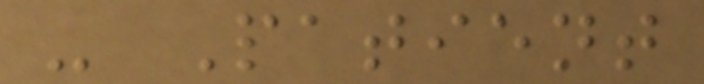- Patient
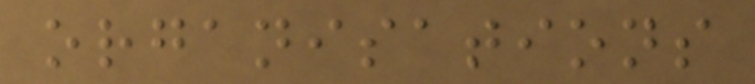organisations
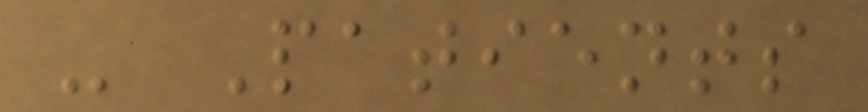- Patients
